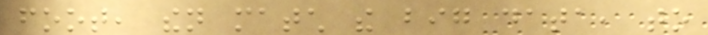foot, then match the big data, to
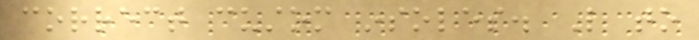correct custom insoles. Like to
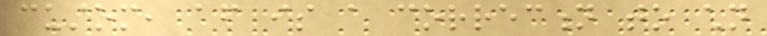custom, after is a correction to children
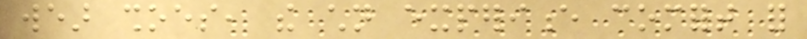wear shoes, the children experience comfort for
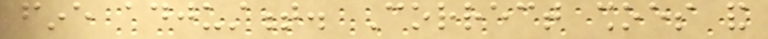fine adjustment. Correct shoes and
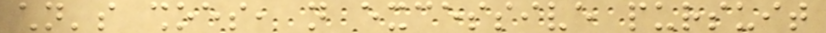children's shoes, not excessive pursuit
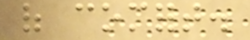of comfort.
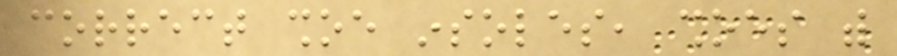correct shoe insoles, shoes with
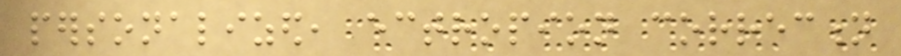personalized, ectropion correction
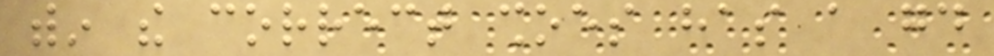within the correct shoes has a good
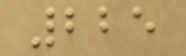225
